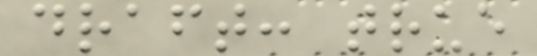draft: true
